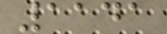1141
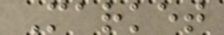Market
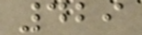429
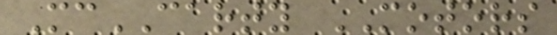McCARTY MOTORS
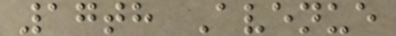17th Avenue
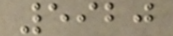5920
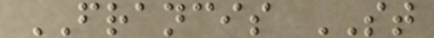FRANCIS ST
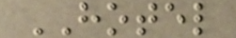HOTEL
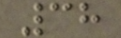38
